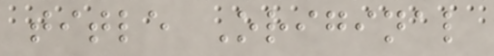title Original
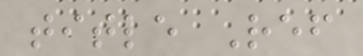title Ref
